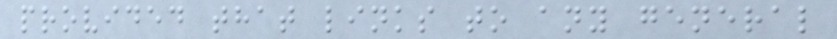provided that links to any general
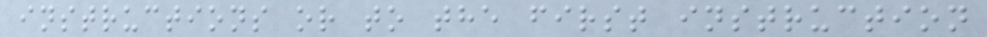instructions or to the first instruction
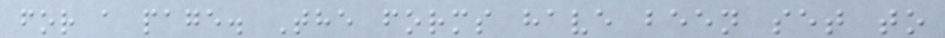for a page. The forms have been set to
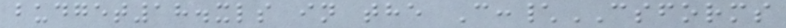budget18.xls in the C:\CSFORMS
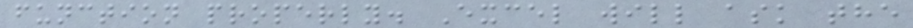function properly. Excel will ask the
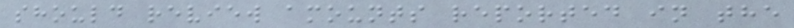should review amounts reported in the
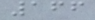166
